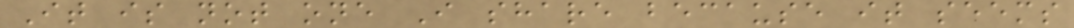It is not one I share because it seems
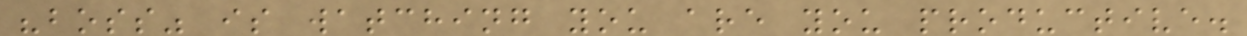"boss" is watching you are you productive.
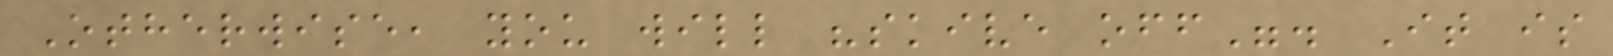Otherwise, you will "skive off". It is
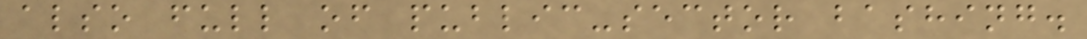also full of public-sector bashing.
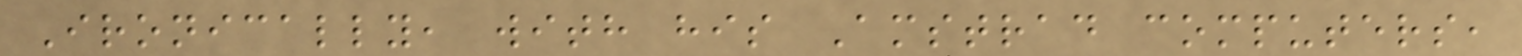Ironically, with his Amstrad computers,
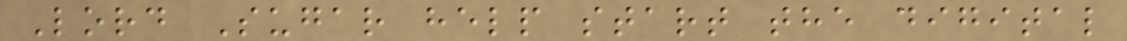Lord Sugar help start the digital
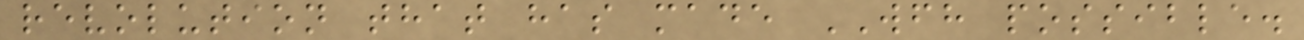revolution that has made WFH possible.
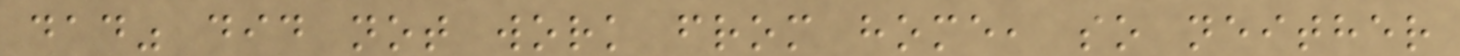dad" did not work from home, so neither
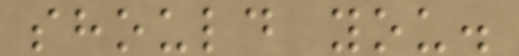should you.
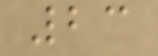23
